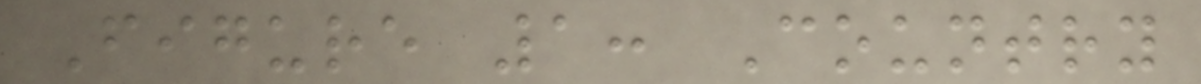Figure 1: Country
